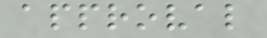approval
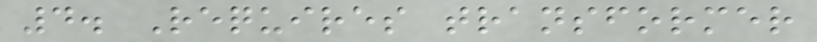4. Requires transformer
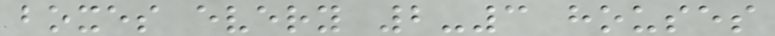boxes every 2-3 houses
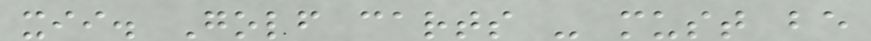xii. Golf carts - must be
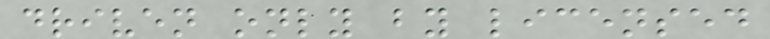driven only by licensed
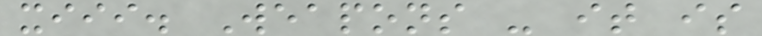xiii. Weapons - it is
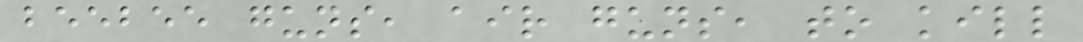beebee guns, air guns, to kill
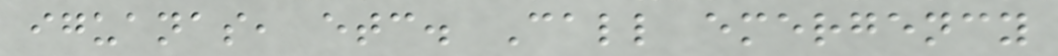iguanas, etc. Call emergency
